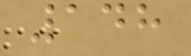148
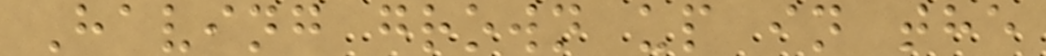Having grown up in the
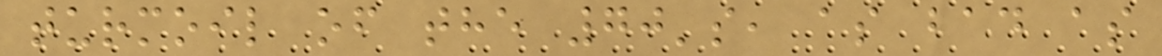turmoil of the 70's, as bad as
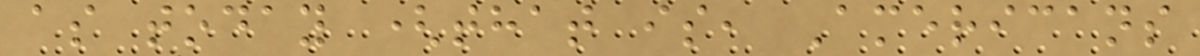as today (that is, Americans
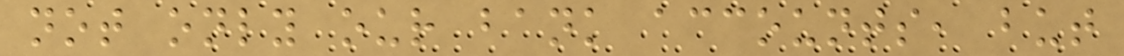not only our bank accounts, but
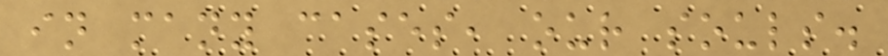in many cases, our souls.
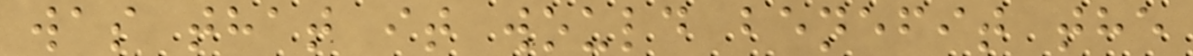was that it would benefit the
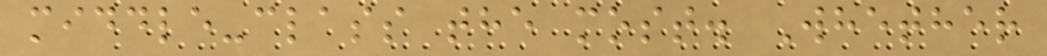middle-class the most. Whether
